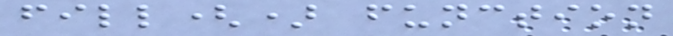fill() function
